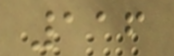116
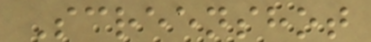Screenshot
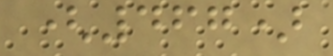(467)
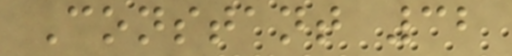Constant 32
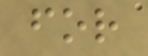for
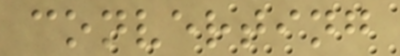converting
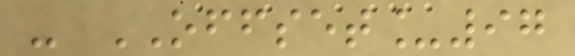- OFFSET_97
